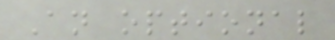An optional
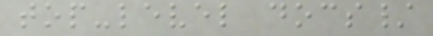top-level docs/
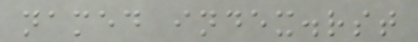named index.rst
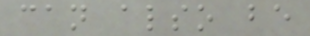can also be
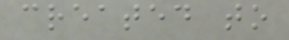created to
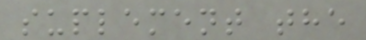suplement the
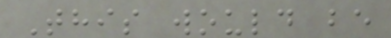This would be
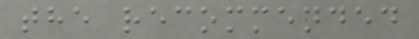the recommended
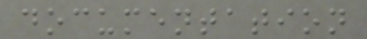documentation
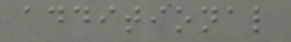additional
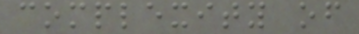complexity of
